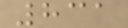831
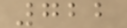722
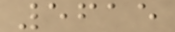5615
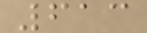613
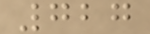727
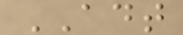ADT
